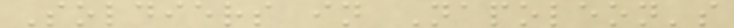Soldiers in Napoleon's
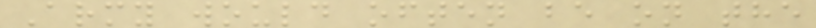Army would often be on the
